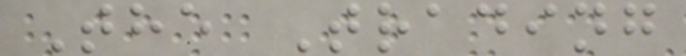The Trading
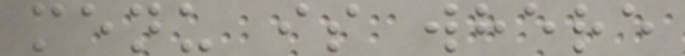menu is where
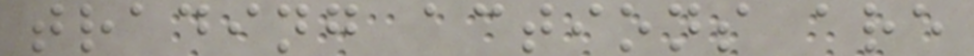trading actions are
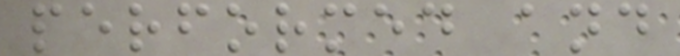performed and
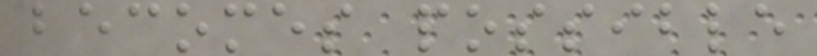becomes possible
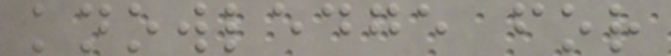knowledge for
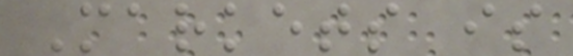Markets is
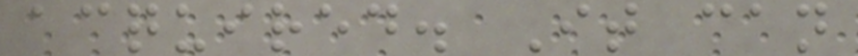acquired. It can
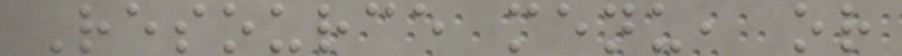Resource menu, or
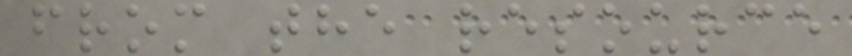from the resource
